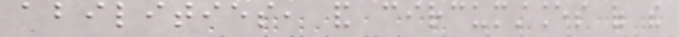abilities, and circumstances of the
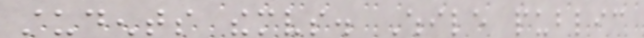students themselves. While public
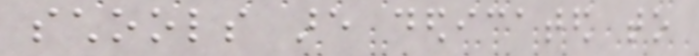schools are dedicated to
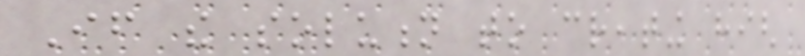If the solution to creating high
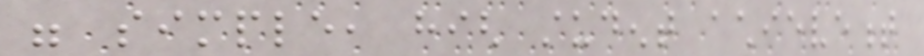were simple, high student achievement
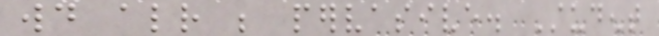would already be pervasive. Student
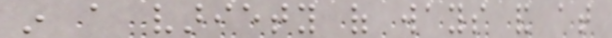in a variety of ways and at
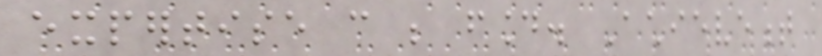expertise can be found. Achievement
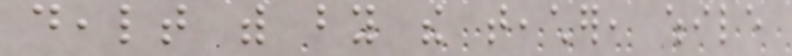dealt with by the teacher, while
